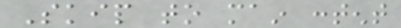Skip to main content
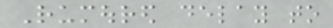Rumoured delay to
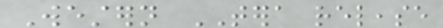Western TERA release
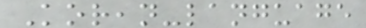Korean-language
